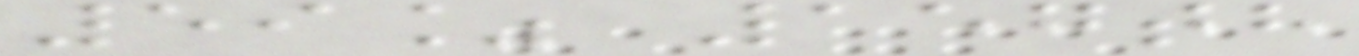59% 157th
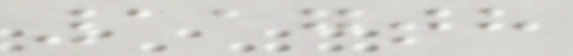117th
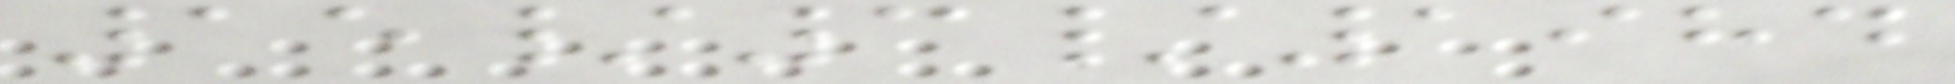15/3/1984
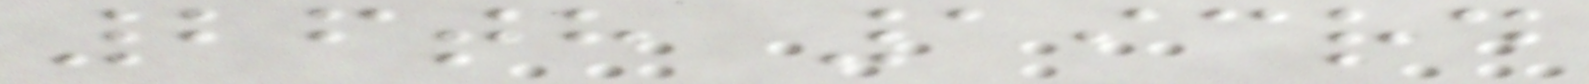26th 193rd
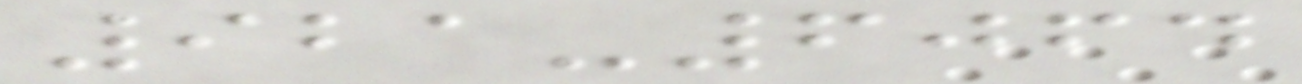921-6064
